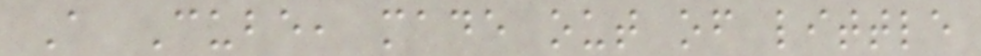A Cube, made out of little
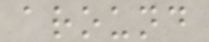around
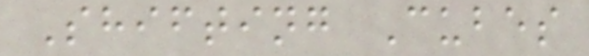Shifting Cubes
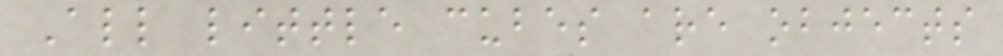All little cubes are objects
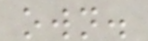own.
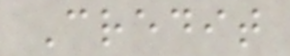Credit
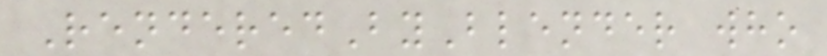RenderedByBlender who
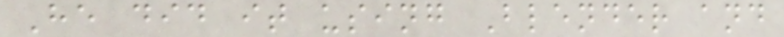He did it using Blender and
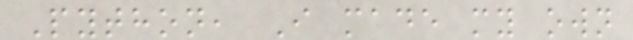Python, I made my own
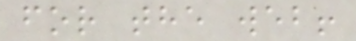for the web!
